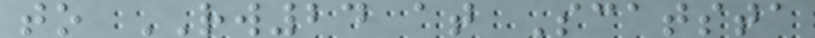to RW24 at Scatsta
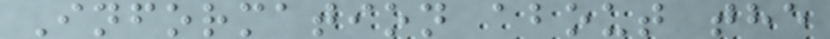Information about the
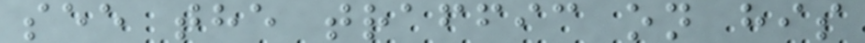see the traffic on his
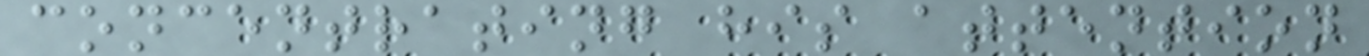concentrating his attention
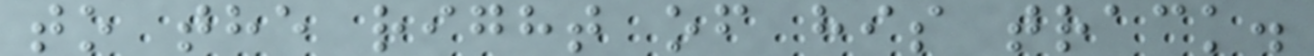to the right of his track.
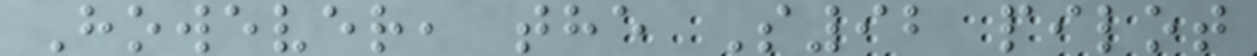However, the S92 pilot
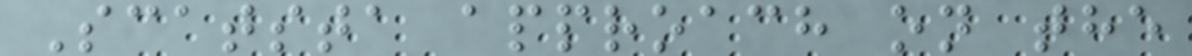Scatsta approach on the
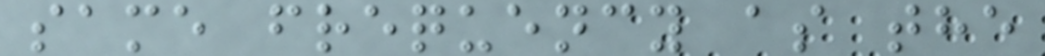same frequency as the
